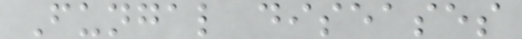Fungal diseases
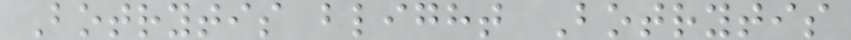Botrytis blight Botrytis
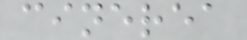cinerea
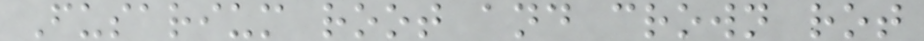Fusarium root and crown rot
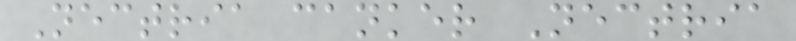Nectria canker Nectria
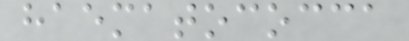haematococca
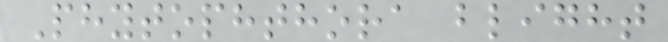Phytophthora blight
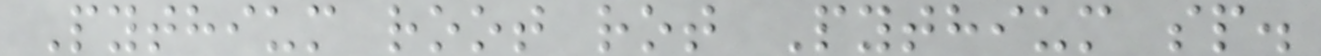Pythium root rot Pythium sp.
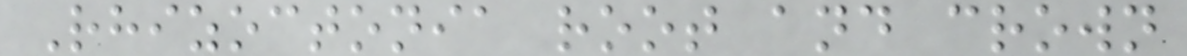Rhizoctonia root and crown
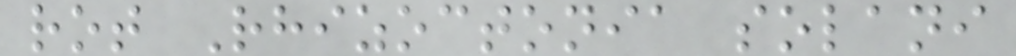rot Rhizoctonia solani
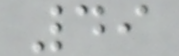49
